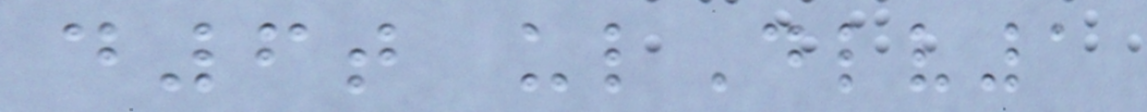d6t ulDlv1
